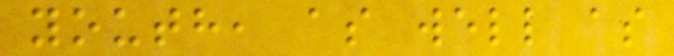youth, as well as
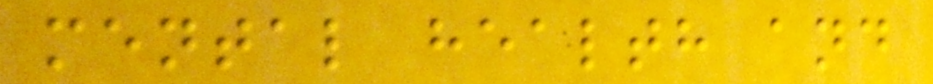mental health and
